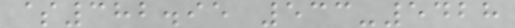$382.95 533-5428
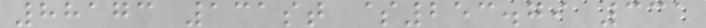88173 131st $253.79 331
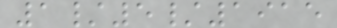1/5/1915
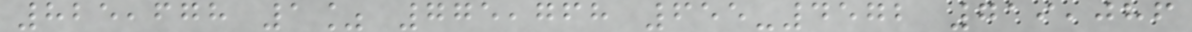825,678 1% 775,768 655-4572 719,086
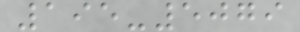195-5079
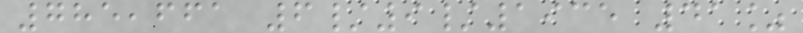785,661 6/9/1935 41%
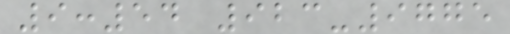9:54 923-9775
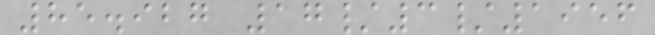85.927 17/3/1956
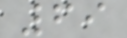69
